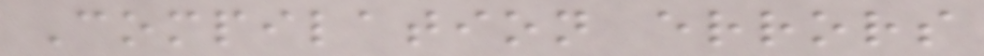Compilation errors
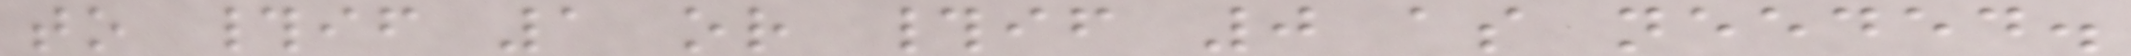to #if 1 or #if 0 as needed.
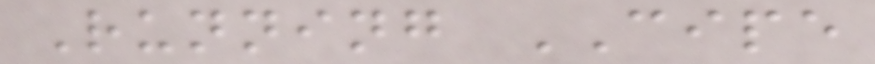Running CIPE
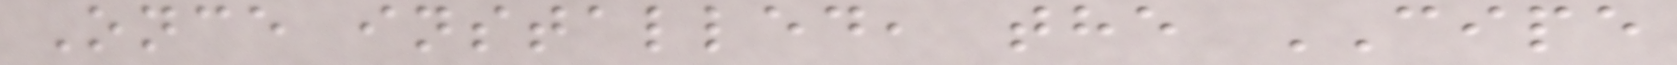Once installed, the CIPE
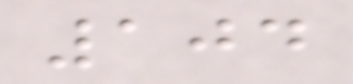104
